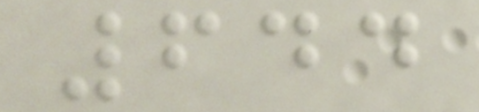644
